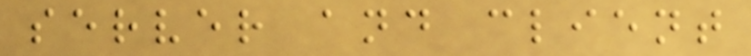server and client
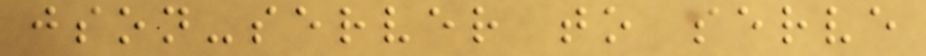json-server to serve
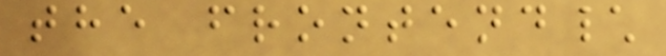the frontend\
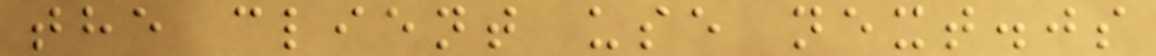the client use next.js
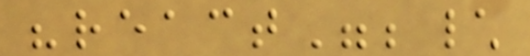"react";\
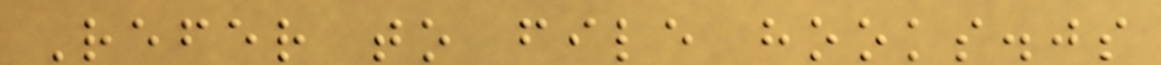Refer to file hooks.js
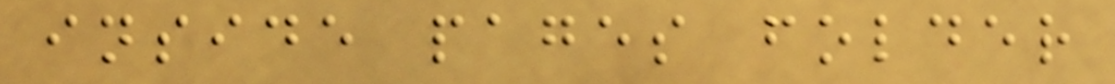inside pages folder
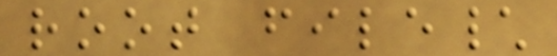root file\
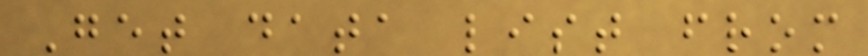Get data list from
